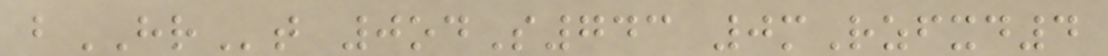bHRt 0odS743 0mRzfxd4
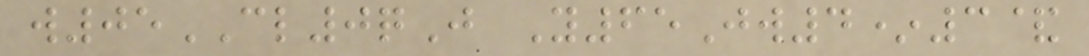w05CL0qJ Y65Jw4*3&
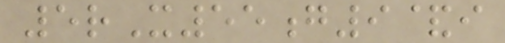5rX55g9&i
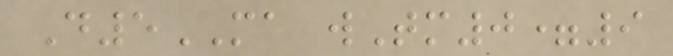D5MA wTm0=9
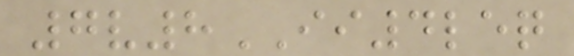7v8II4leq
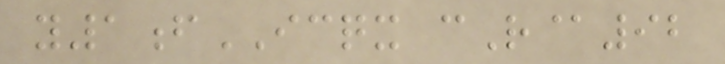y1fICQX cR@92
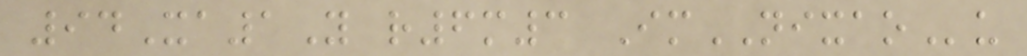94Xa1Y r6m3 ImNIXAOu
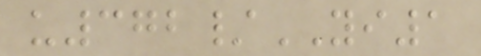u372/YI1
